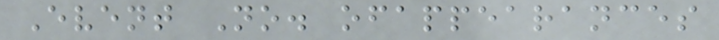Event No. ofappearances
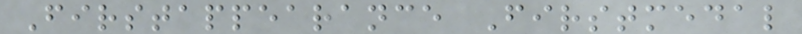Firstappearance Firstmedal
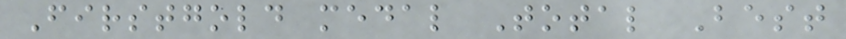Firstgold medal Total Best
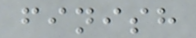finish
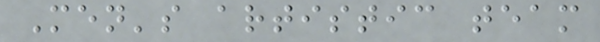Men's artistic team
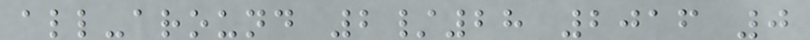all-around 2/28 2016 0
